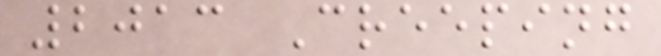2013 Creeping
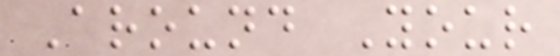Around Your
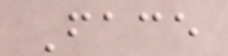Face
